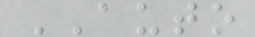AUTO
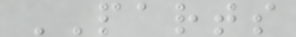PARTS
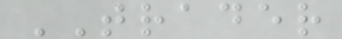TRADER
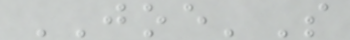JOE'S
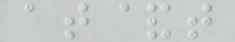at&t
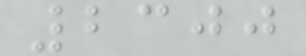2300
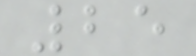25
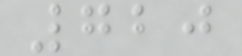720
